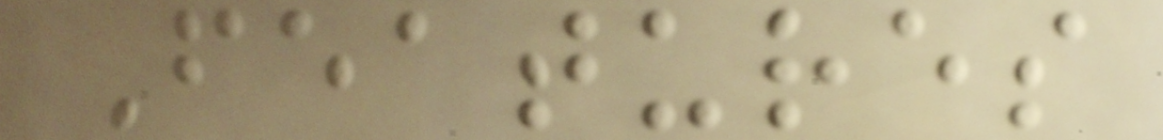Features
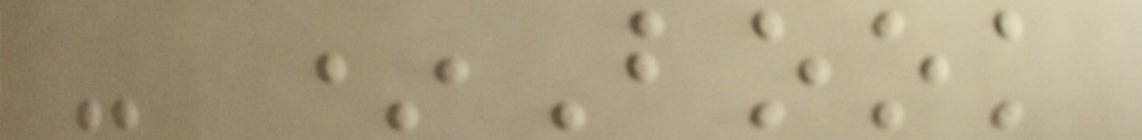- *Book
